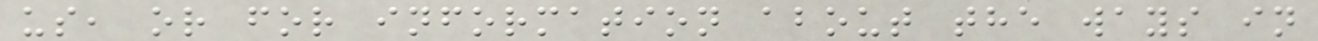us, or for information about the ways in
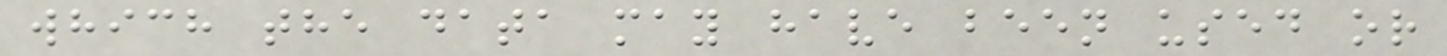which the data may have been used or
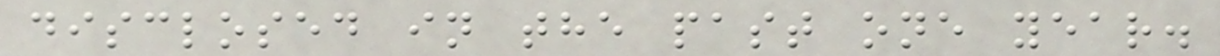disclosed in the past one year.
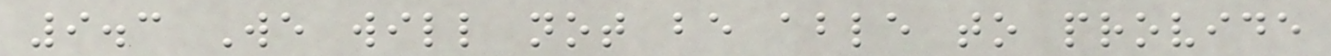9.3 We will not be able to provide
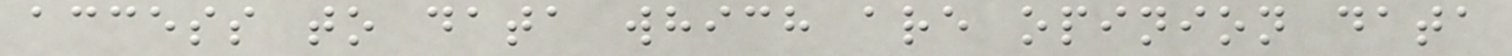access to data which are opinion data
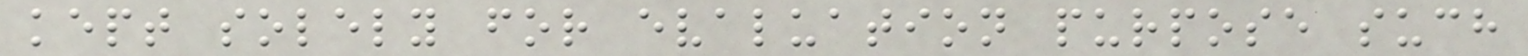kept solely for evaluation purpose such
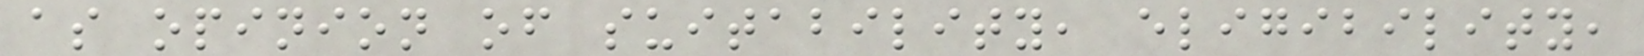as opinion of suitability, eligibility,
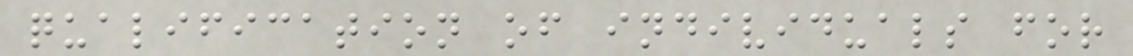qualification of individuals for
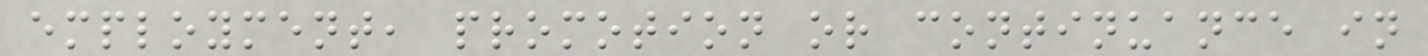employment, promotion or continuance in
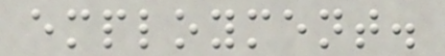employment.
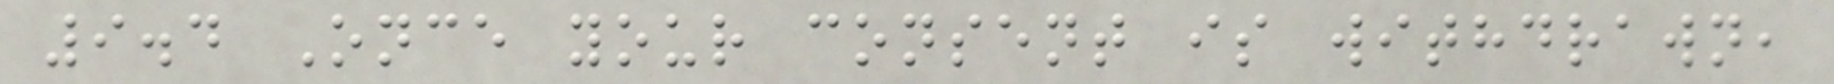9.4 Once your consent is withdrawn,
